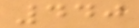440
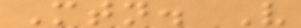Mtn. V
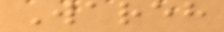Wareh
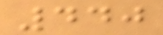440
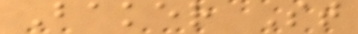Baker St
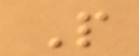P
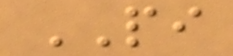PI
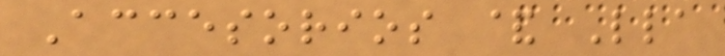Accesorios & Lla
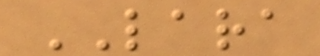LARA
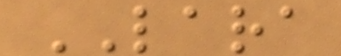LARA
